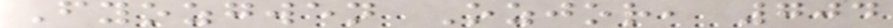Fyozgwen Ozjor, 704
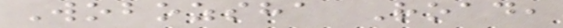Wobozsha Road,
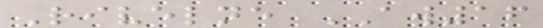Rivelne AW16
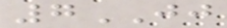7JJ
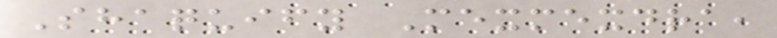Shaquify Mexmexdra,
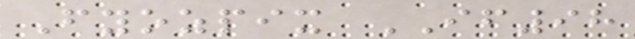Fyozpix IF98
